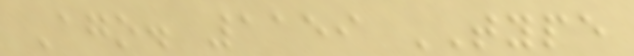Ago. 1159 TYPE
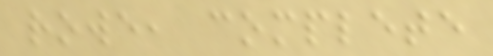rowe, complete
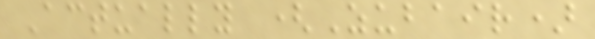Actually (Zubair)
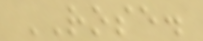ROSE.
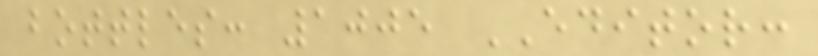bottles: 1005 EDITOR:
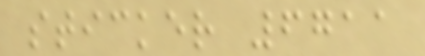sticker 6711
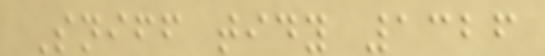Sniff tidy 1326
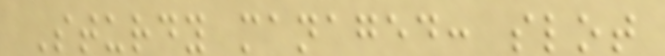Sturdy managed: slot
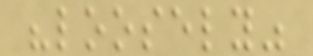"loosely"
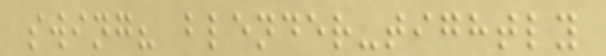swing? blender-tightly
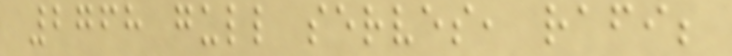2768 gull serves, rafi;
